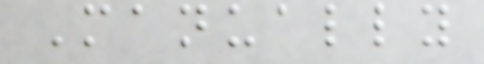Manually
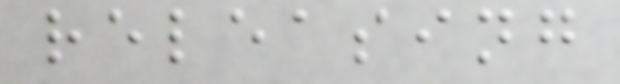releasing
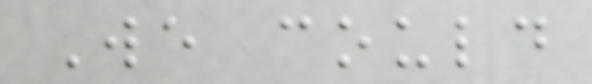We could
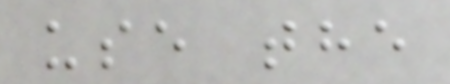use the
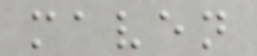maven
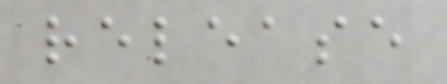release
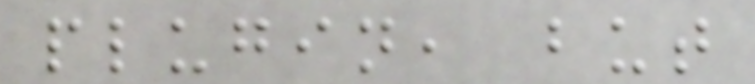plugin, but
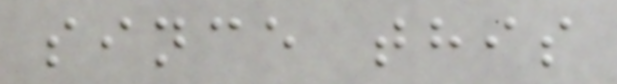since this
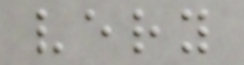very
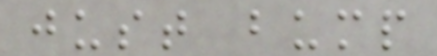just bump
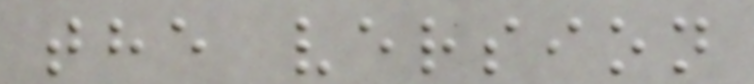the version
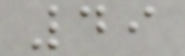49
